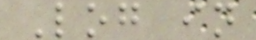Log in
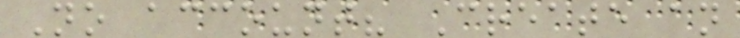No account? Create an
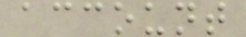account
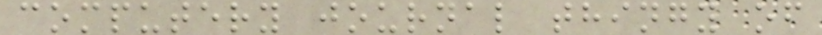computery journal thingy of
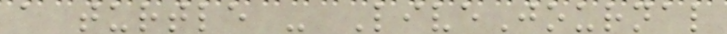a turtle - LiveJournal
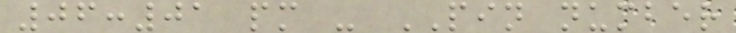06:01 pm - PIN number
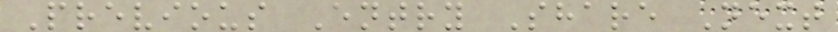Previous Entry Share Next
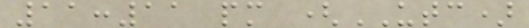11:11 pm (UTC)
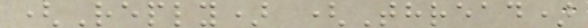(Reply) (Thread)
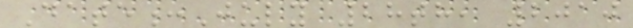Date:July 28th, 2010
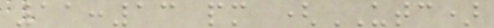11:13 pm (UTC)
